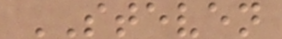STEVEN
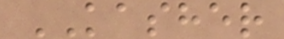KASHER
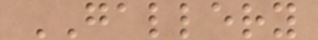GALLERY
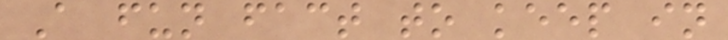A fun fact to keep in
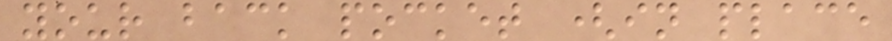your back pocket (in place
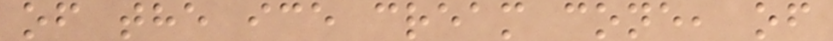of the ice cream cone, of
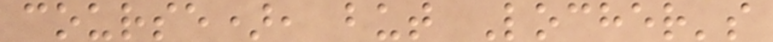course), but Locher's
